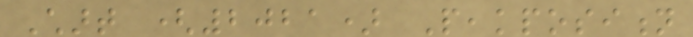Chart (2021) Peakposition
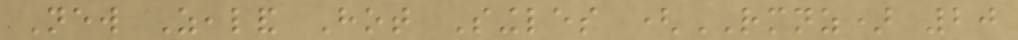New Zealand Hot Singles (RMNZ) 20
